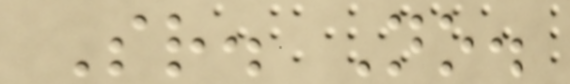Sr. No.
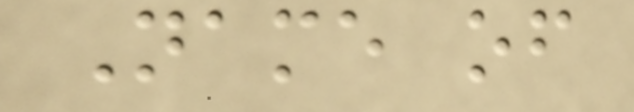Name of
